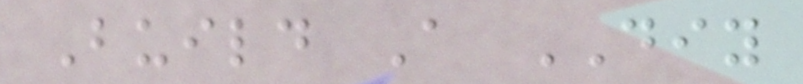Build A DIY
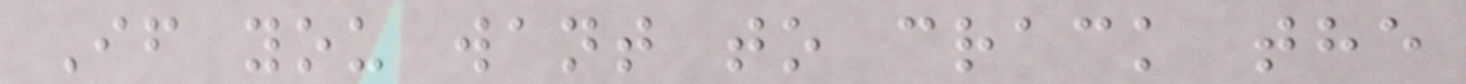If you want to crack the
